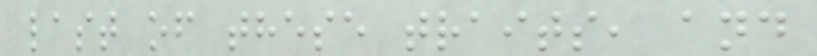last of these traits, and
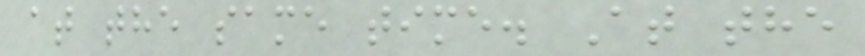at the same time. At the
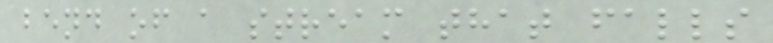bend of a stream that falls
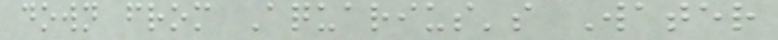down from Aquarius's Water
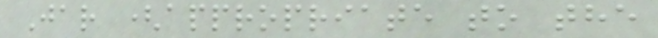Jar (appropriate to the
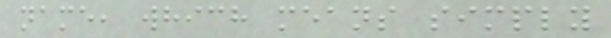name, which means simply
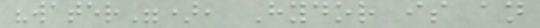"water"), Hydor is an
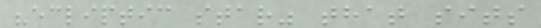"ecliptic star" that sits
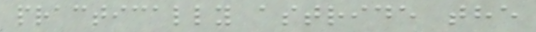practically astride the
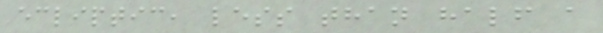ecliptic, less than half a
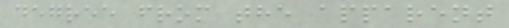degree from the apparent
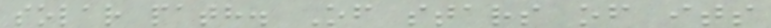solar path. Of stars of its
